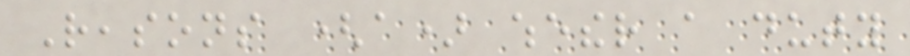Reasons (a) whether a duty
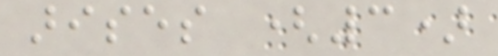arises (3)
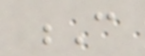C
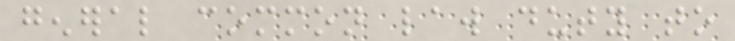general common law duty to
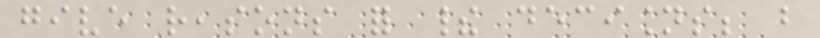give reasons for their decisions; but
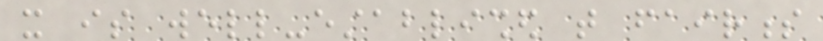it is well-established that fairness
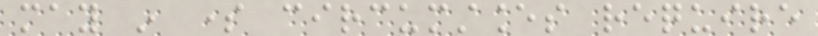may in some circumstances require
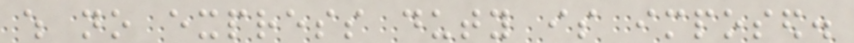which no express duty is imposed.
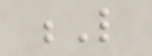L
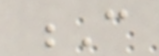C
